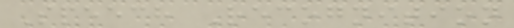Speech Recognition
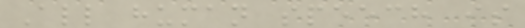All human speech is
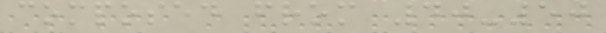composed from 40-50
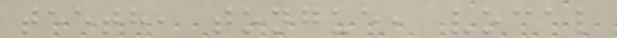teeth, tongue, vocal
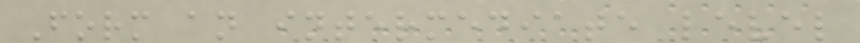Form an intermediate level
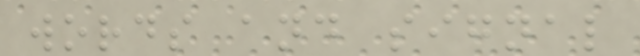words and signal
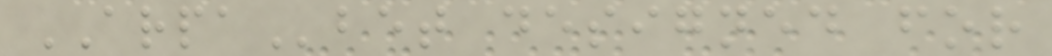ARPAbet designed for
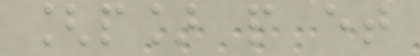[p] p et
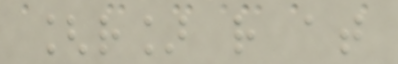[r] r at
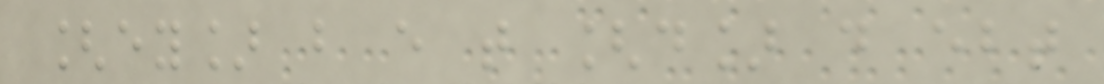[ey] b e t [d] d ebt
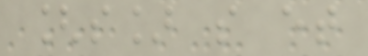[s] s et
